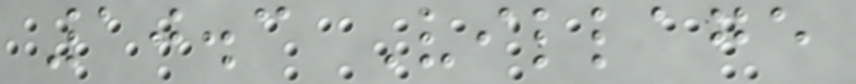10.3 Village
